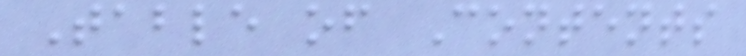Table of Contents
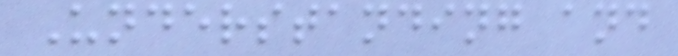Understanding and
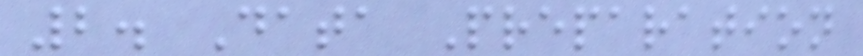2. Data Preparation
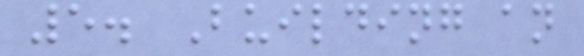5. Building an
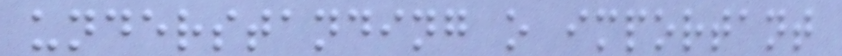understanding o important
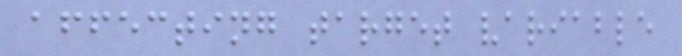affecting target variable
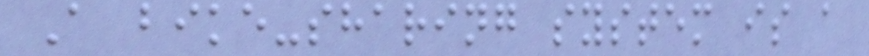A bike-sharing system is a
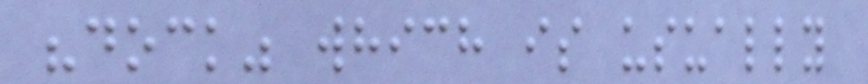"dock" which is usually
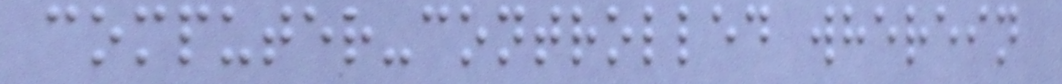computer-controlled wherein
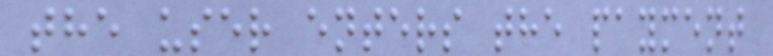the user enters the payment
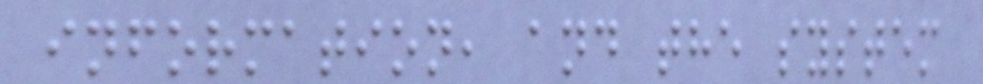information, and the system
